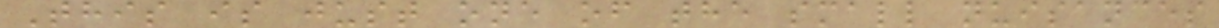This is just one of the small nuisances
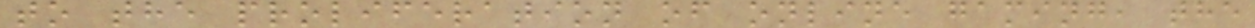to the proliferation of online gaming, the
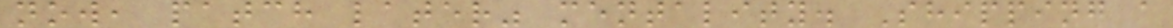now, patch later" mentality. Shipping a
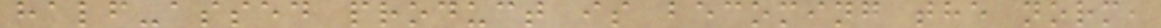half-assed product is becoming the norm,
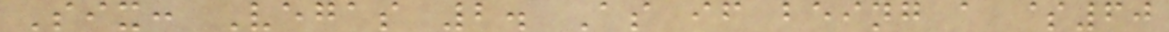Six: Vegas 2. As if being a $60
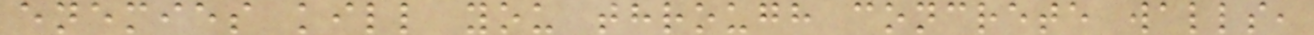enemies kill you through concrete walls,
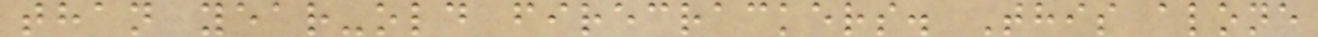than year-old firecrackers. This alone
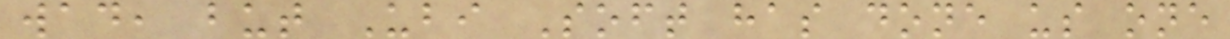wad, but Ubi Soft has done us one
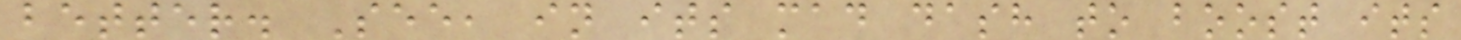better. See, in its mad dash to boost its
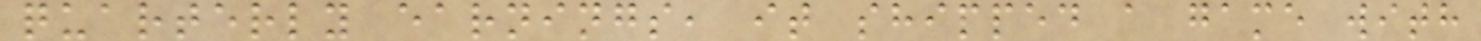quarterly earnings, it shipped a game with
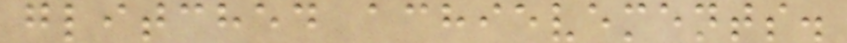glitched achievements.
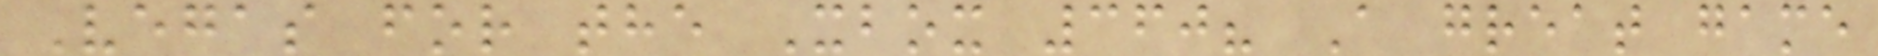Vegas for the Xbox 360? A great game
